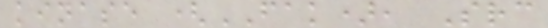kinase (FAK), Src
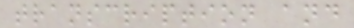transcription and
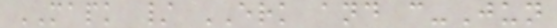MAPK / ERK and c-Jun
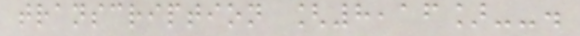transcription [8,16]--.
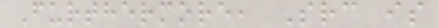Furthermore, Src is
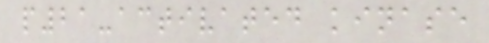p21-activated kinase
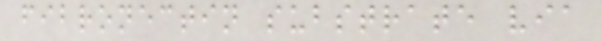fibronectin substrate via
